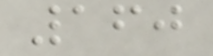160
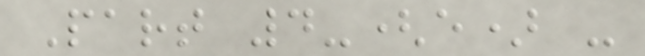Part 4-(e) -
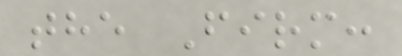the Firm:
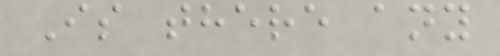Is there any
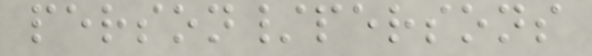person/persons
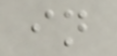in
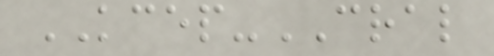KCEP-CRAL
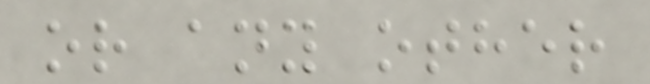or any other
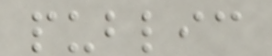public
